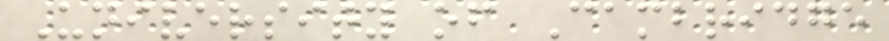University of Cambridge
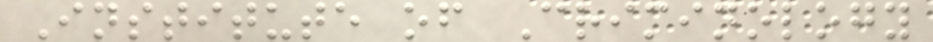Institute of Criminology
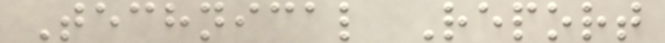Technical Report
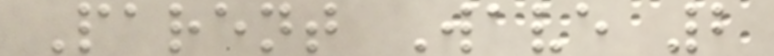Parent Wave 2
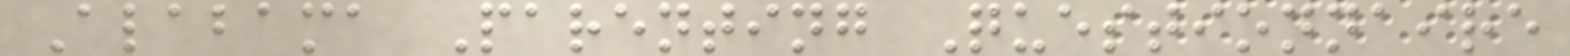Alabama Parenting Questionnaire
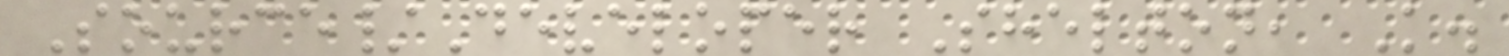Source/Developer Shelton, K.
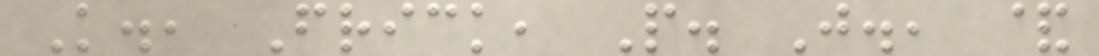K., Frick, P. J., &
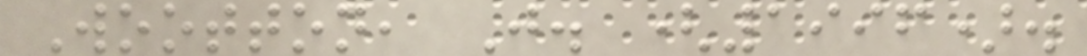Wootton, J. (1996).
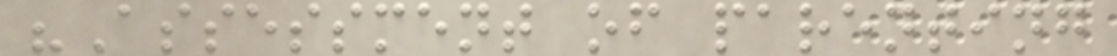"Assessment of parenting
